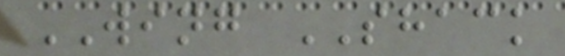WING SHACK
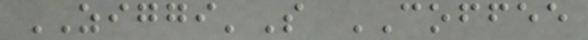ZIGGI'S COFFEE
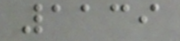1139
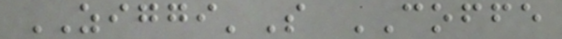ZIGGI'S COFFE
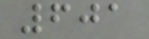601
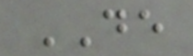DE
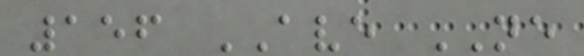156 AVE NE
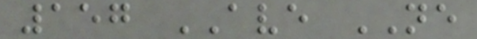157 AVE NE
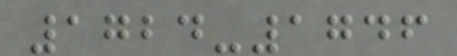1724-1746
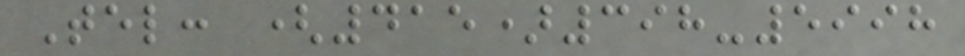Tel: (415)398-5998
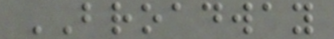BROADWAY
